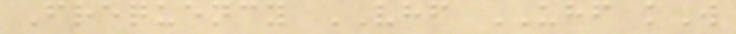Frequency VHF UHF kW
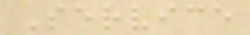Service
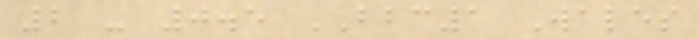2 - 0.5 BBC1 Wales
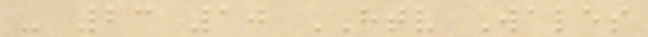- 23 10 HTV Wales
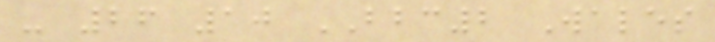- 26 10 BBC2 Wales
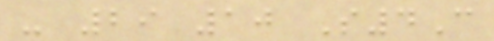- 29 10 S4C
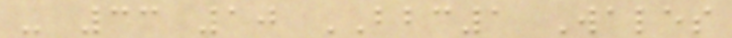- 33 10 BBC1 Wales
